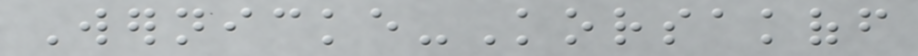Wernicke-Korsakoff
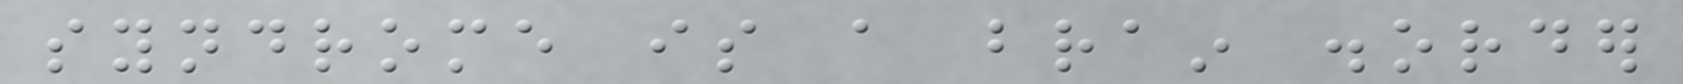syndrome is a brain disorder
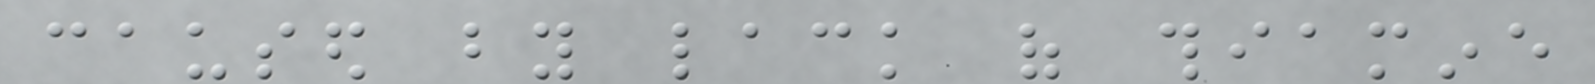caused by lack of thiamine
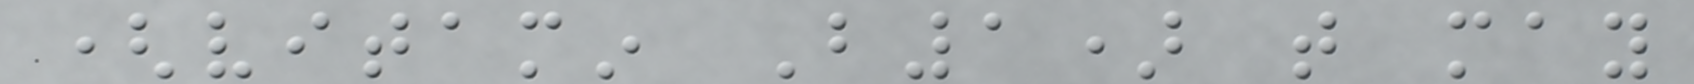(vitamin B1) that may
